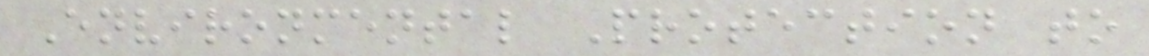Environmental Protection to
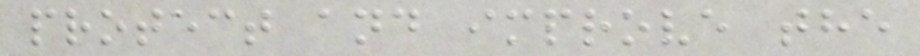protect and improve the
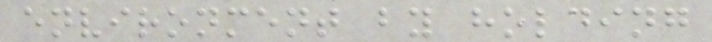environment by holding
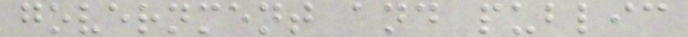government and public
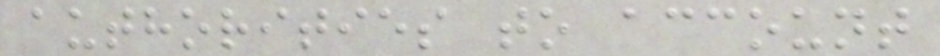authorities to account
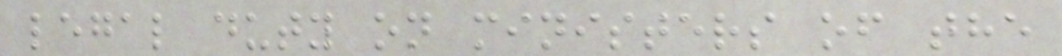legal duty on ministers of the
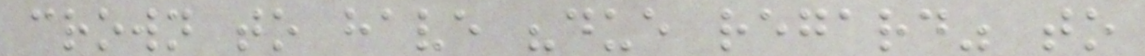crown to have "due regard" to
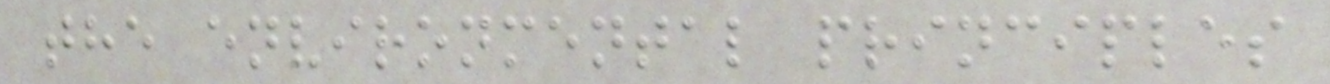the environmental principles
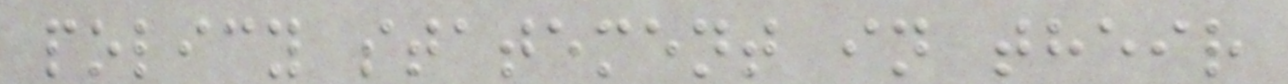policy statement in their
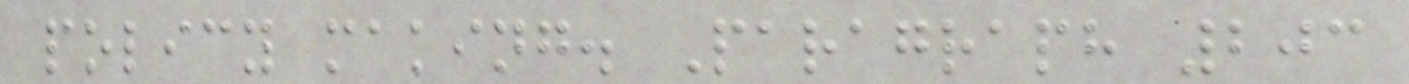policy making. Paragraph 203
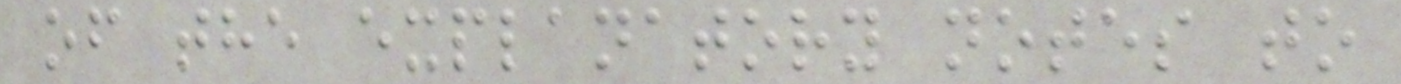of the explanatory notes to
